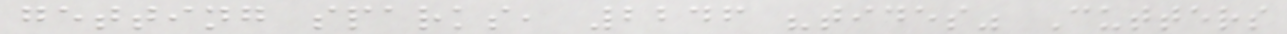getting sparks, 2246 "tides" Cutters
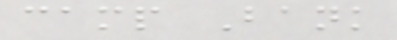camp Bank
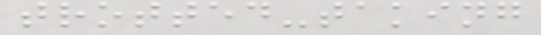trotted-taking
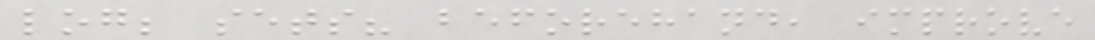log; sets? beforehand, improve
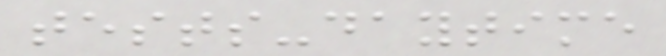tests-daytime
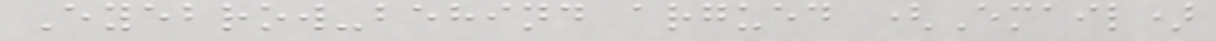Eyebrow-behind argued (Email)
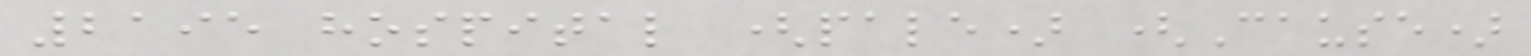2195 hospital (pale) (Cause)
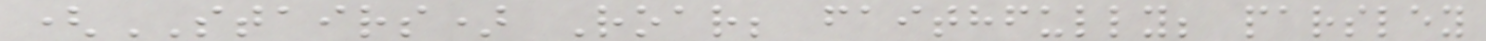(STAIRS) Roar; faithfully; parsley
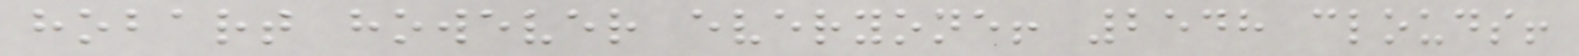hobart however everyone! 2548 clouds!
